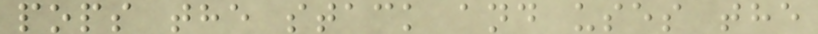pops the stack and uses the
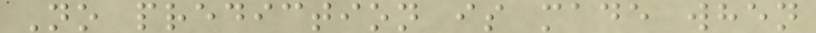No prediction is made when
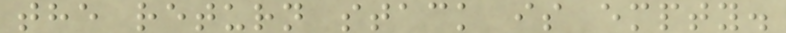the return stack is empty.
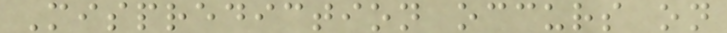Misprediction occurs on
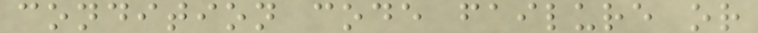condition code failure or
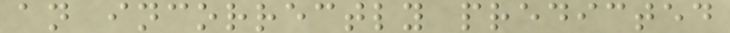an incorrectly predicted
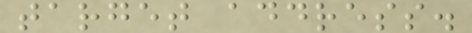target address.
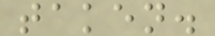taken.
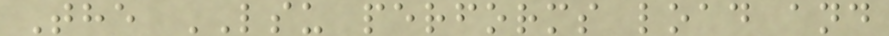The LSU performs load and
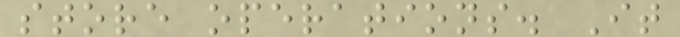store operations. It
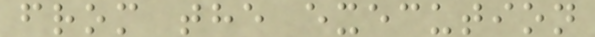from the execution
